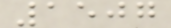1507
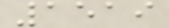1519
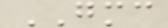GMC
